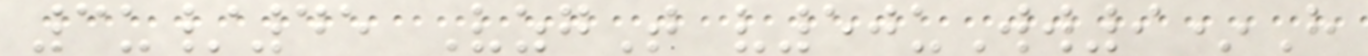3u/45 VzgT v50uWw9*H
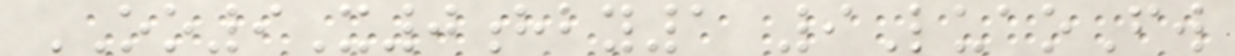OO9X0hby1 9LuaoFw
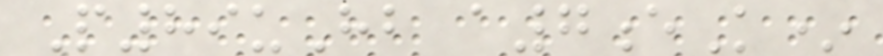P89uHb a7eK*
